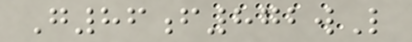G86f872wL
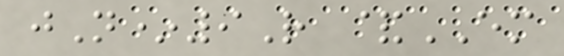jN*9R &EM
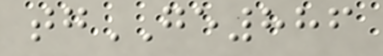tgGE886
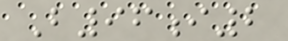B96i2
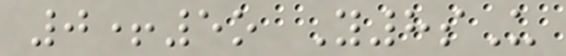0+5o Y8sU
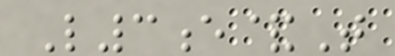L3e&T
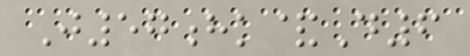J57hk&D6
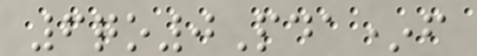6qo0Pda*f
